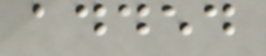added
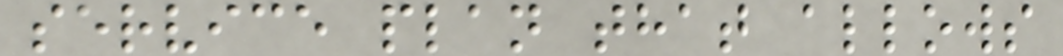service plan that allows
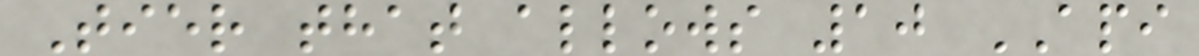Tier that allows 10 API
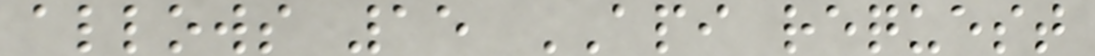allows 15 API request
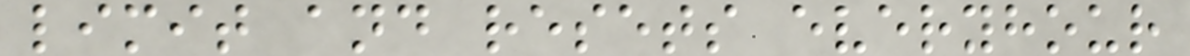limit and resets everyhour
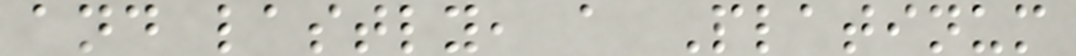and lastly, a Platinum
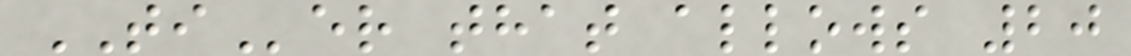TIer that allows 20
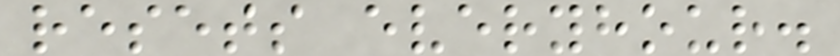resets everyhour.
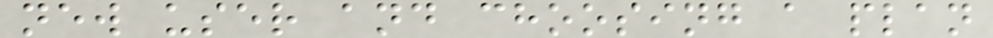new user and choosing a plan
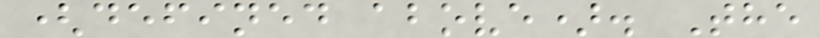(defined above). The
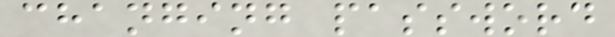changing password
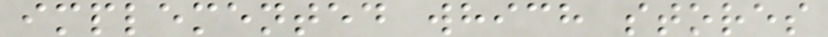implemented which stores
